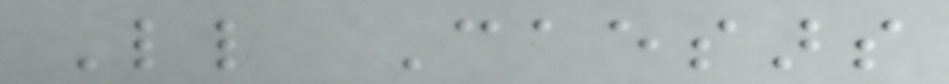Little Caesars
